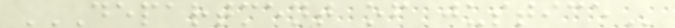DEPARTMENT OF JUSTICE
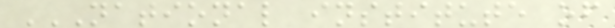NATIONAL INSTITUTE OF
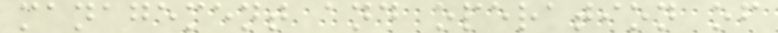management and operation of
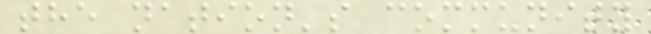the nation's community
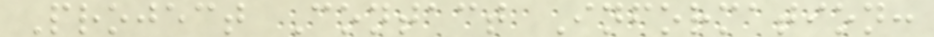Project Contact Information:
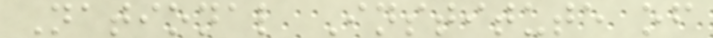National Institute of
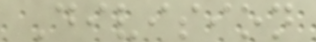Division
